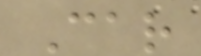Car
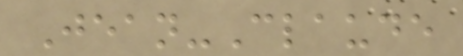Jean-Claude
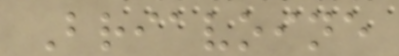Briavoine
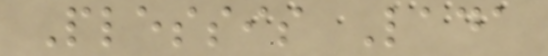Plessis Lada
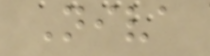Niva
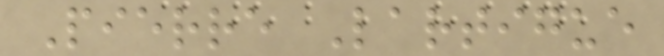Pierre Lartigue
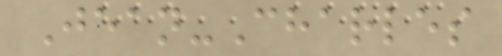Jean-Charles
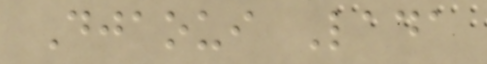Djaoui Lada
